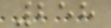258
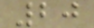20
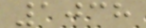1038
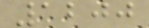1200
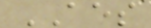AES
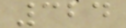324
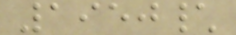1950\
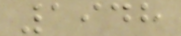1948
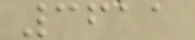3611
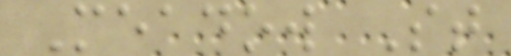Meadow St
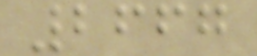2667
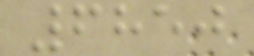6850
